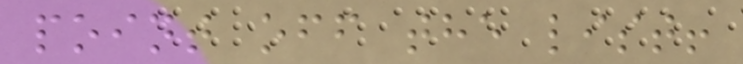point off the list!
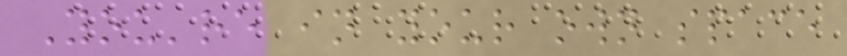You're in your own space
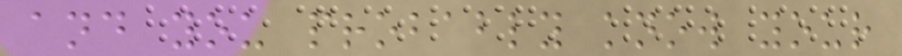and you probably know your
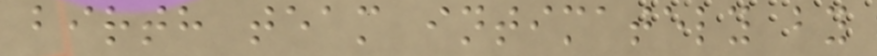birth team intimately by
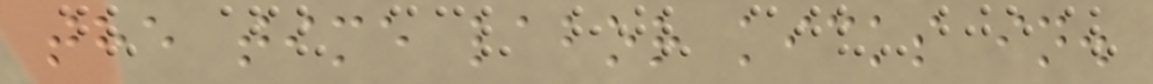the time labor kicks in.
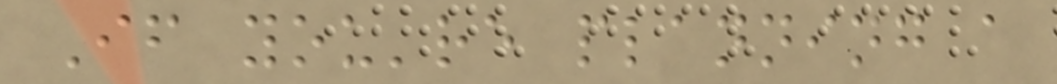If you're planning a
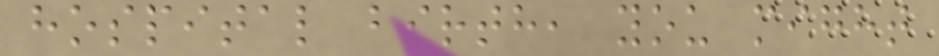hospital birth, you might
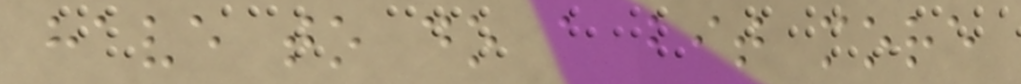have to do a bit more
